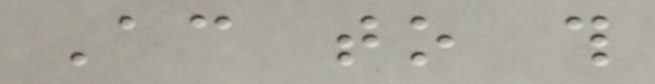According to this
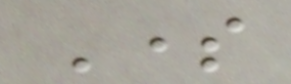Some
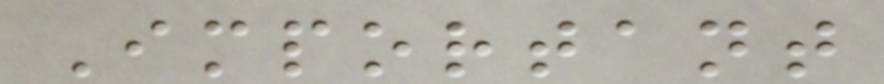Important
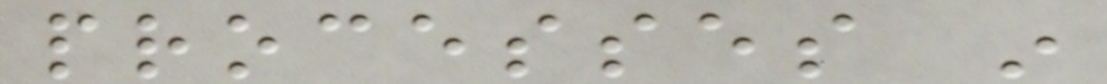processes in
